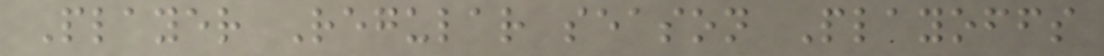Player Regular season Playoffs
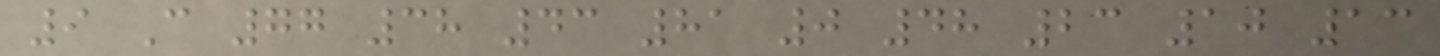9 C 77 38 43 81 0 48 23 10 13
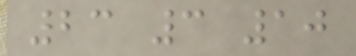23 3 10
